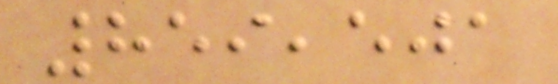859,501
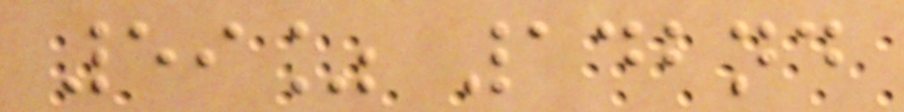59% 142nd
